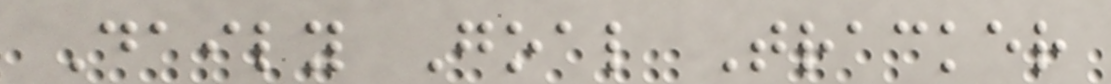Daily Goal Tracker
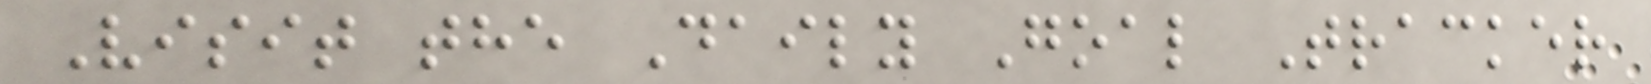Visit the Daily Goal Tracker
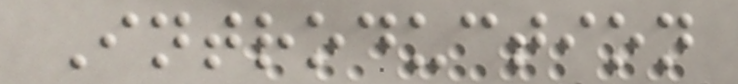Introduction
